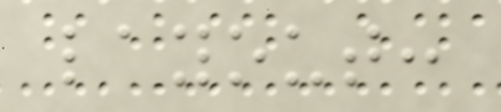layout:
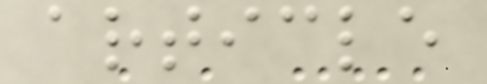article
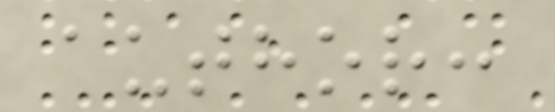author:
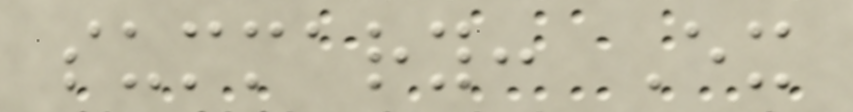summary: Ex
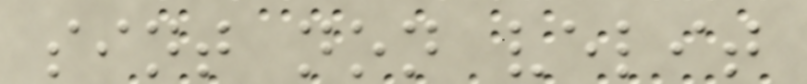sint non velit
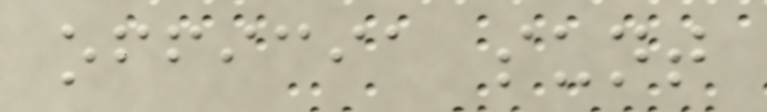officia sunt
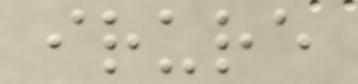irure
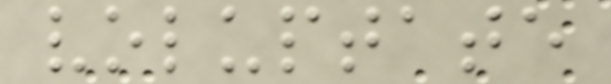voluptate
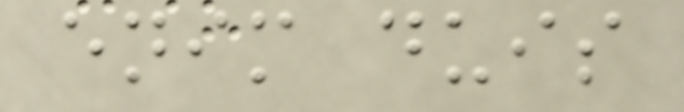enim duis
